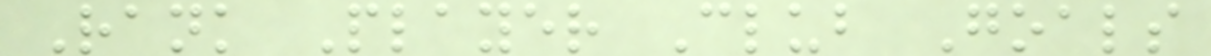Rank Player Club Goals
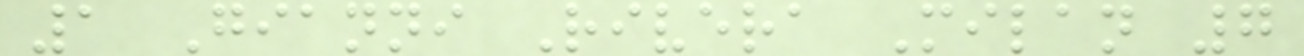1 Gianni Rivera Milan 7
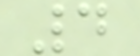4
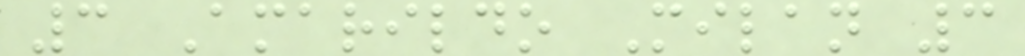3 Amarildo Milan 3
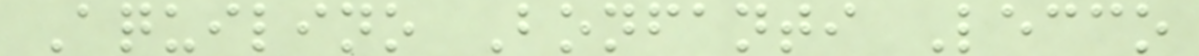Aquilino Bonfanti Lecco
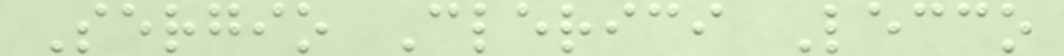Sergio Clerici Lecco
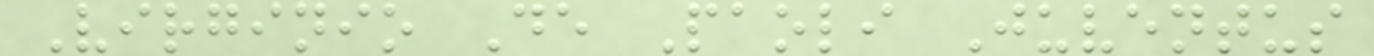Virginio De Paoli Juventus
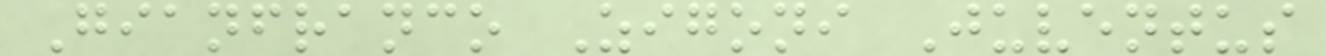Gianfranco Zigoni Juventus
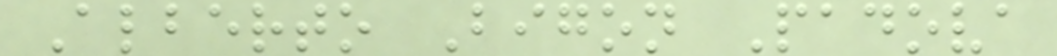Alberto Bigon Padova
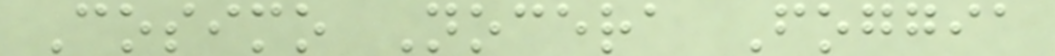Cosimo Nocera Foggia
